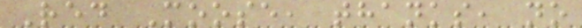Red Moose, thanks, no
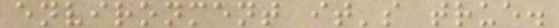environment it's true.
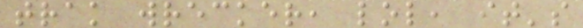trak wrecker, lol, it's
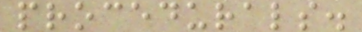procedurals.
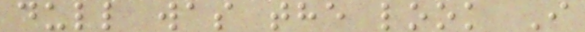dull was the look I
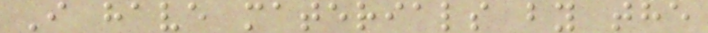I have materials by the
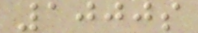1000s
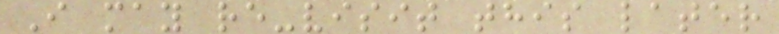I may re-visit this later
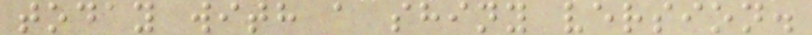today with a shiny version.
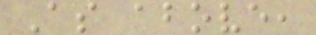As above,
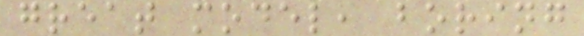great model, boring
